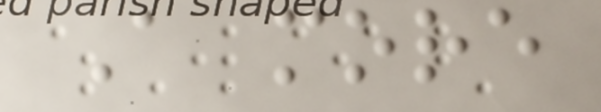A more
